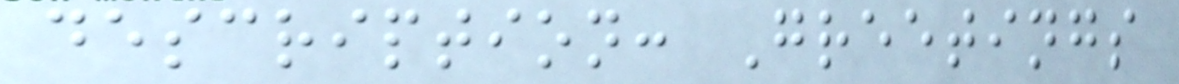description: Greetings
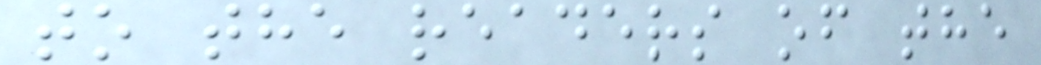to the readers of the
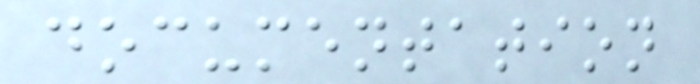documentation
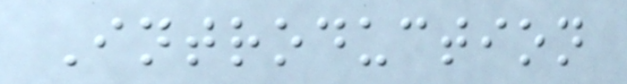Introduction
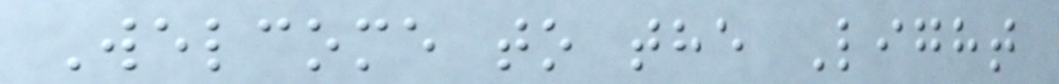Welcome to the Light
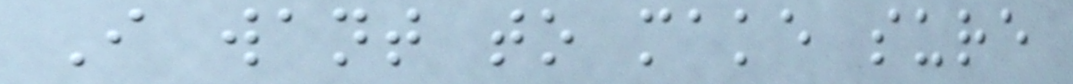I want to make sure
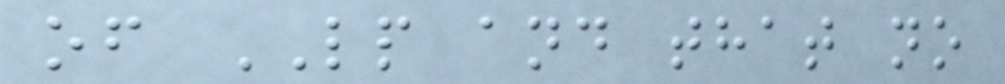of LP and that no
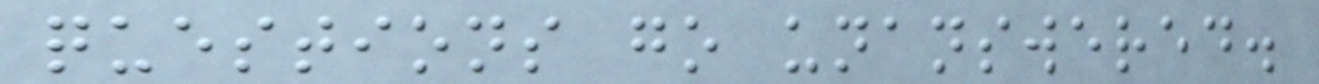questions go unanswered.
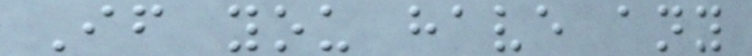If you have any
